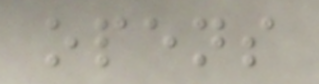opens
